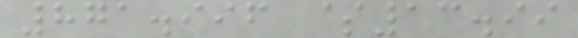871.996 $13.99
